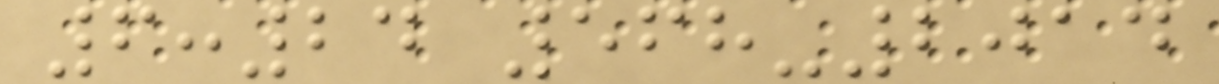6:24 568-2014
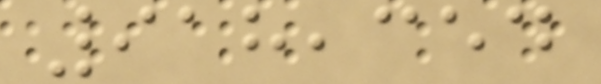918,354
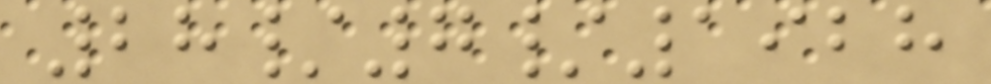28/7/1928
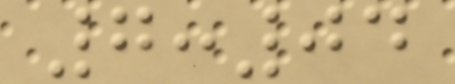7:04
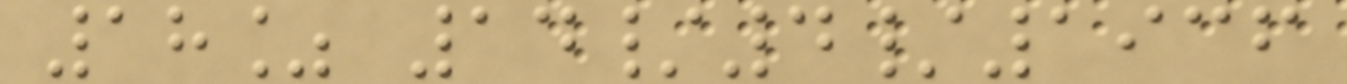18% 14/4/1936
